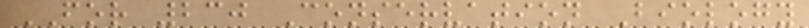FOR 230 Conservation Biology
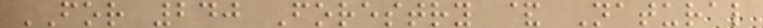FOR 240 Forestry & Natural
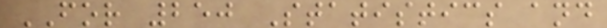FOR 250 Statistics and
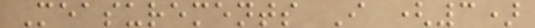Measurements I (3)
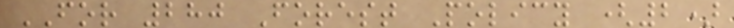FOR 280 Forest Policy (2)
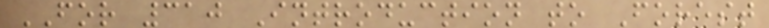FOR 310 Introduction to Forest
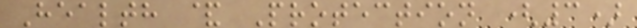Health & Protection (3)
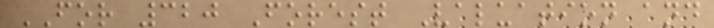FOR 320 Forest Valuation and
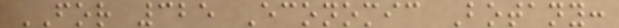FOR 325 Economic Botany:
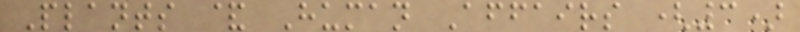Plants & Human Affairs (3)
